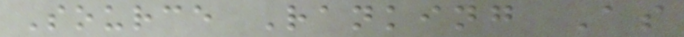Source Ranking As
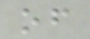of
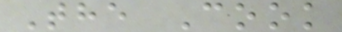The Cook
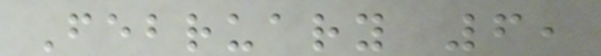February 6,
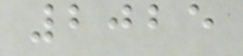2025
